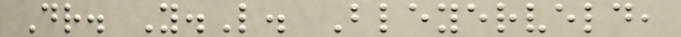Dr. Y.L. Bleyerveld,
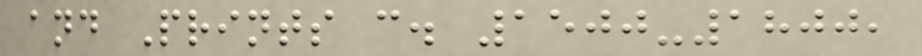and Prints c. 1500-1800,
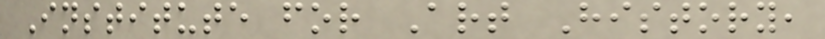Institute for Art History,
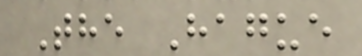The Hague
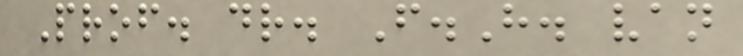Prof. dr. F.H. van
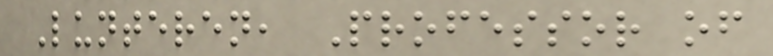Lunteren, Professor of
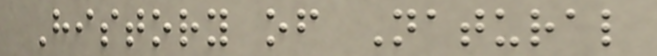History of Natural
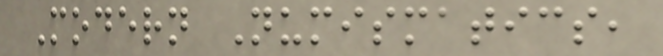Modern Numismatics,
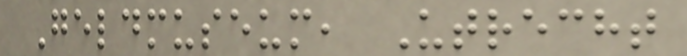Geldmuseum, Utrecht
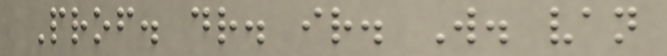Prof. dr. ir. W. van
